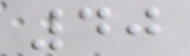40
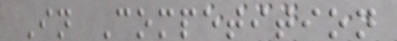In Competition
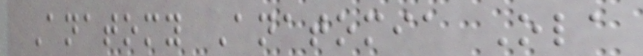Anatomy Anatomia Ola
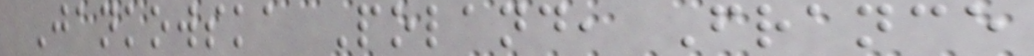Jankowska Poland, France
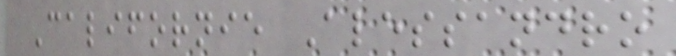Californie Alessandro
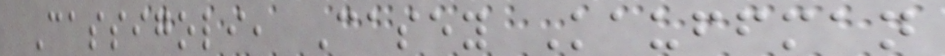Cassigoli, Casey Kauffman
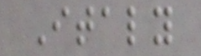Italy
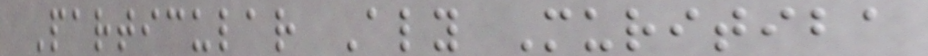Particular Aly Muritiba
